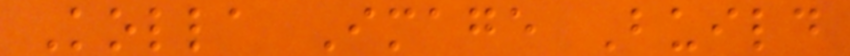Kolla Image Build
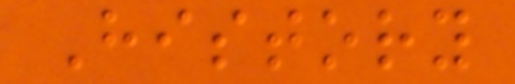History
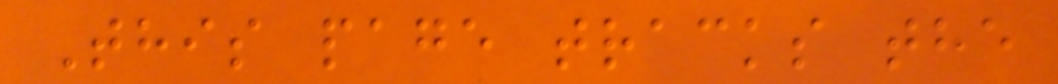This page tracks the
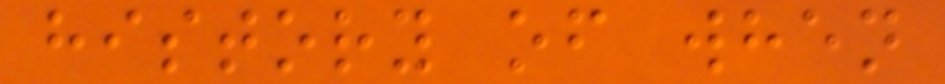history of when
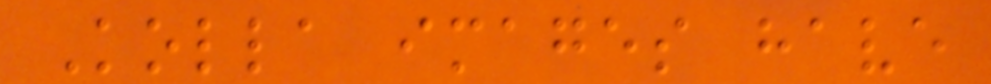Kolla images have
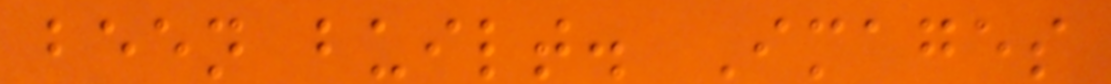been built. Images
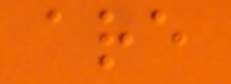are
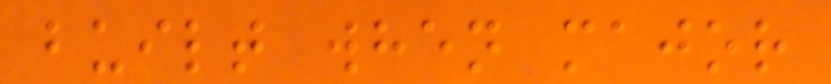built when major
